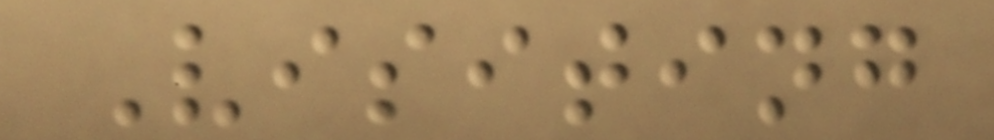Visiting
